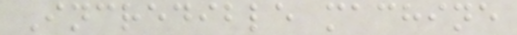Incredible machine
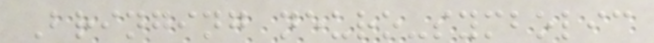Bringing neuro-symbolic
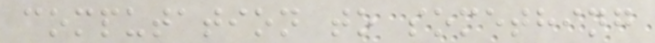computation to something
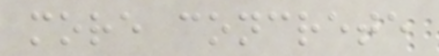more concrete
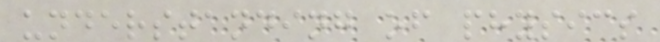understanding of physics
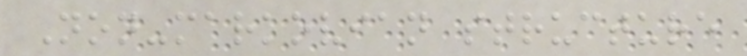Non-markovian structure
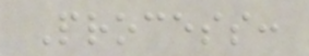Process:
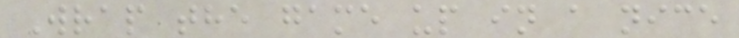Wrap the game up in a nice
